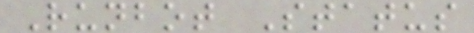Runbot Status
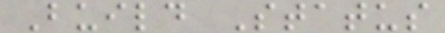Build Status
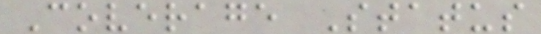Coverage Status
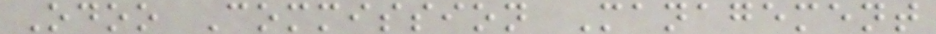Odoo Commission Management
